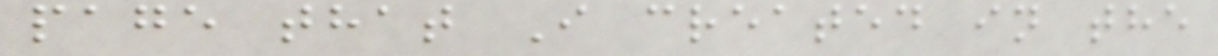page that I created in the
